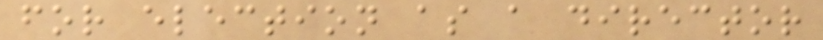for election as a director
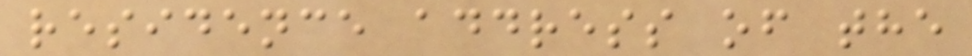residence address of the
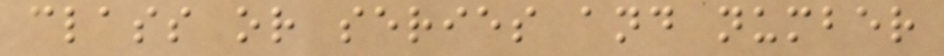class or series and number
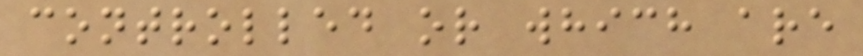controlled or which are
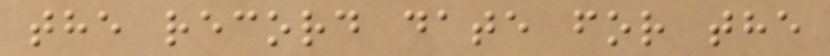the record date for the
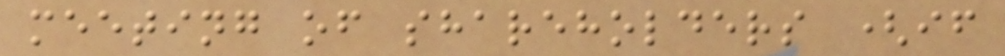meeting of shareholders (if
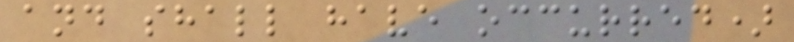and shall have occurred)
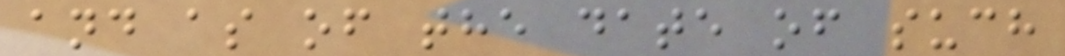and as of the date of such
